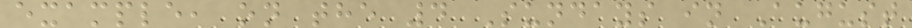example, on the 4 Sundays in August
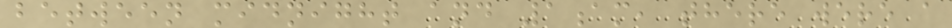between midnight and 1am, there were a
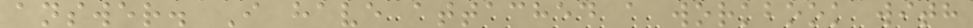answer. I have attached a workbook with
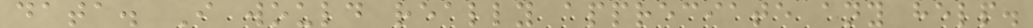data. I would really appreciate any help.
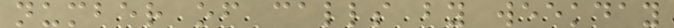number of calls by weekday
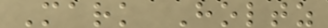Mark Holtz
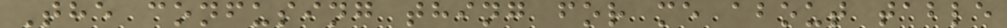The confusing thing for me about table
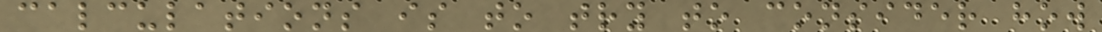calculations is to try to consider how
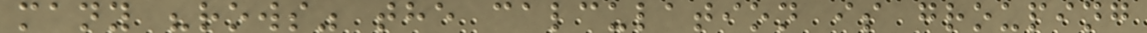many "rows" the calculation is grouping
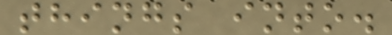things into.
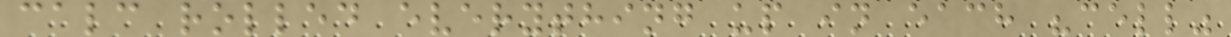calc rolled everything up in each "cell"
